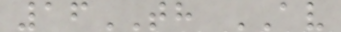16TH AV
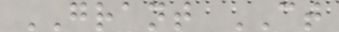GRANT CT
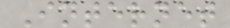Internet
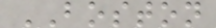BOSTON
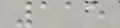115
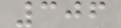306
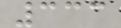333
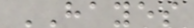HAYES
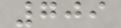709
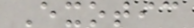Exotic
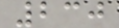230
